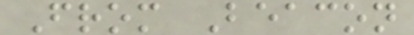From Beacon
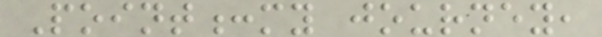Point:my journey,
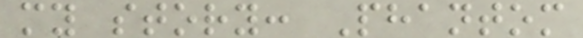my story: Phantom
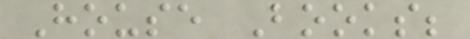House Books;
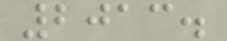2013.
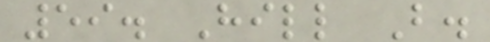59. Hill B.
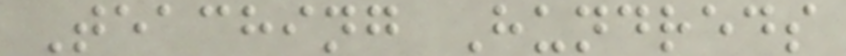Teaching Hundreds
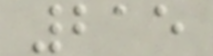215
